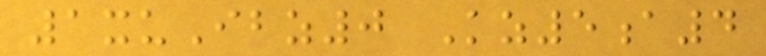1xuIbz0 Kz5a4
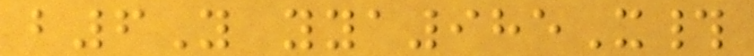b6Y yya985X#
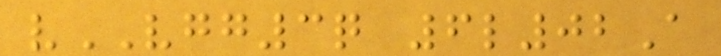vVGG3q 6l02A
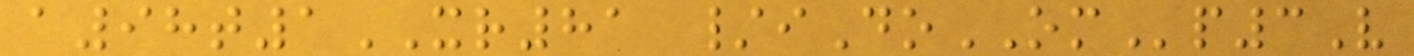a98t1XR81 /iDoOMp3V
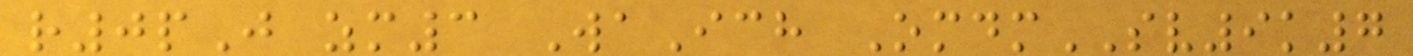r0pJ zm3 WaIch OmdmSV9k7
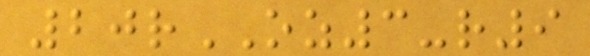20rOZ3-r9
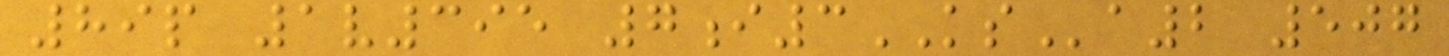89p 1v395 7i3KSa2 507
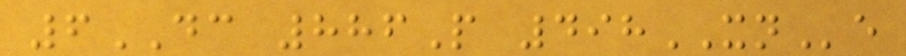6DC 886P 498XNe
